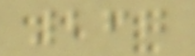267
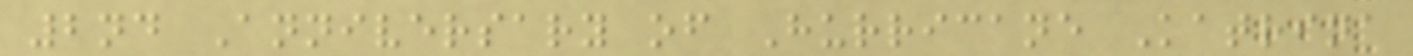2nd Anniversary of Hurricane Katrina
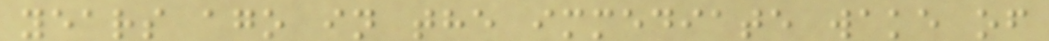years ago in the immediate wake of
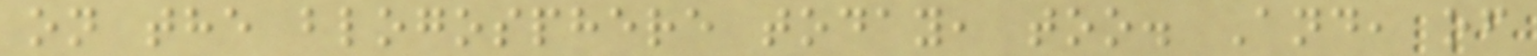on the blogosphere today, too. And, of
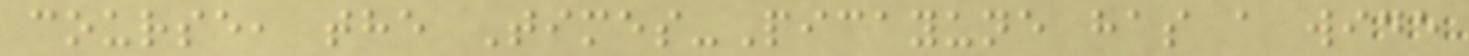course, the Times-Picayune has a wide
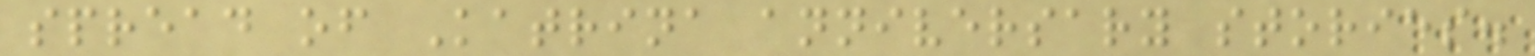spread of Katrina anniversary stories.
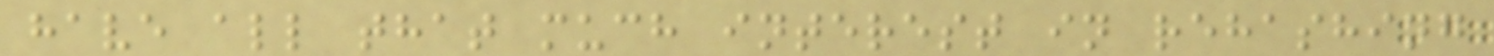have all that much interest in rehashing
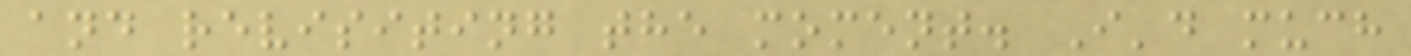and revisiting the moment. I'd much
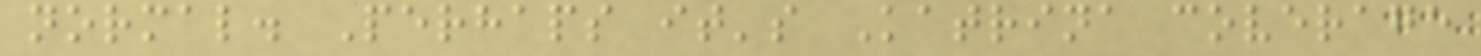normal. Perhaps it's Katrina coverage
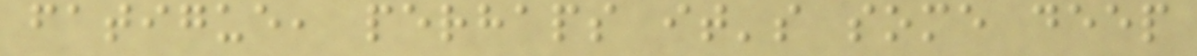fatigue, perhaps it's some deep
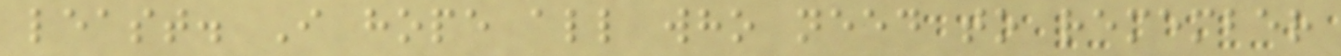least. I hope all who need to remember
